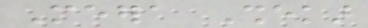Meera Shekar
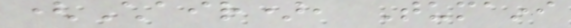(Chair), Tumaini
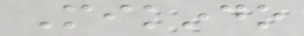Mikindo
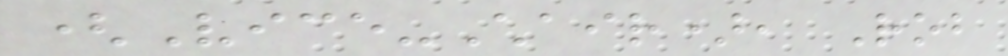(Vice-Chair), Rob
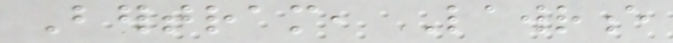Bertram, Lawrence
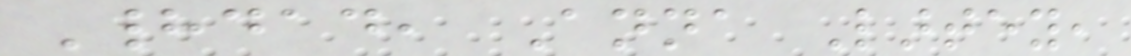Haddad, Anna Lartey,
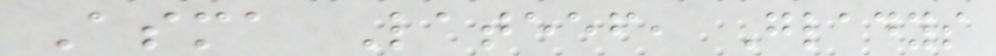Asma Lateef, Gladys
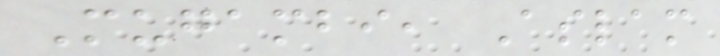Mugambi, Aslam
